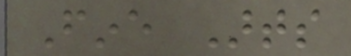Fine Arts
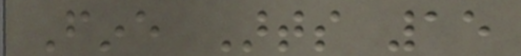Fine Arts 15
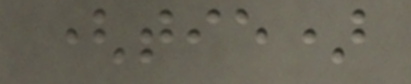(tie)
